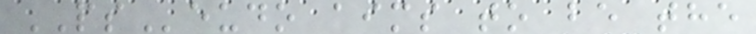PSeudo aims to be the
